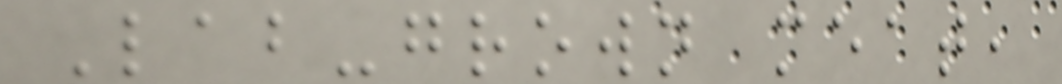Lab-grown meat,
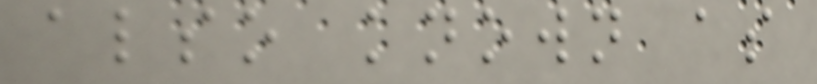also known as
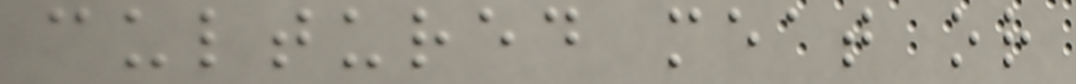cultured meat or
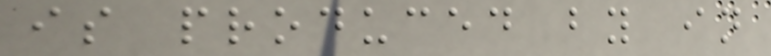is produced by in
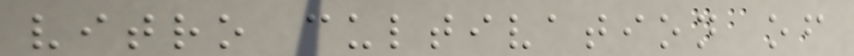vitro cultivation of
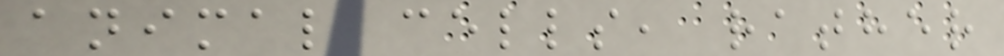animal cells, rather
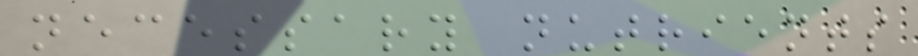necessary nutrients
